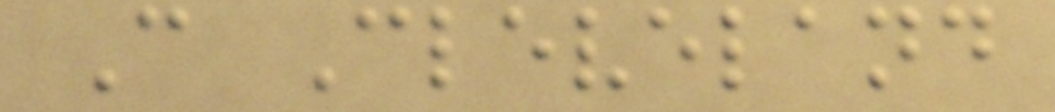C Cleveland
